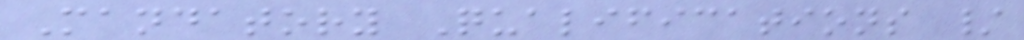Mandatory Qualifications /
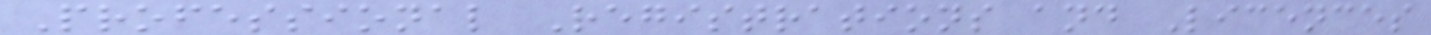Professional Registrations and Licences
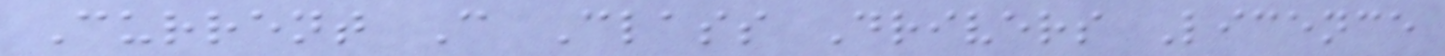Current C Class Drivers Licence
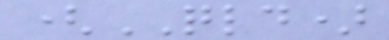(QLD)
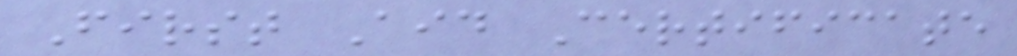First Aid Certificate
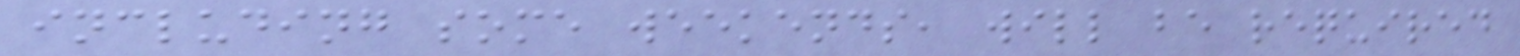including some weekends, will be required
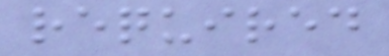required
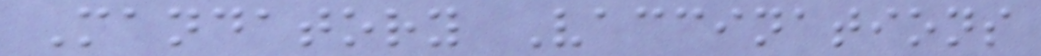Mandatory Vaccinations
